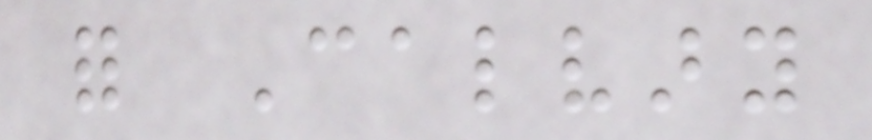for Calvary
